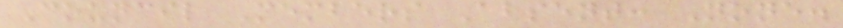Council Members Absent: None.
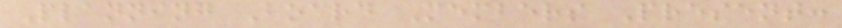Planning Board Members Present:
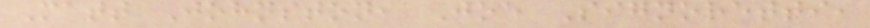Matt Johnston, Joe Signoretti,
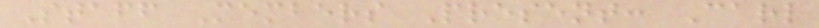Staff Members Present: Carl
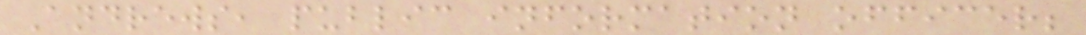Andrews, public information officer;
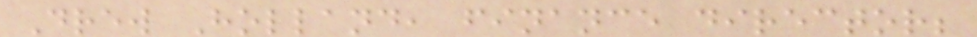Drew Holland, finance director;
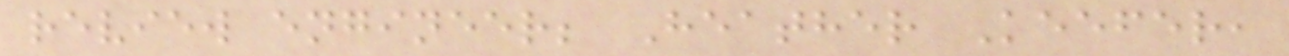review engineer; Heather Keefer,
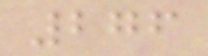276
